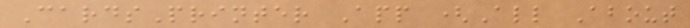CardsPrinter App (All About
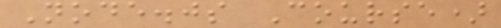Node.js Course)
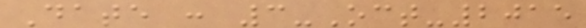Date : 3-Oct-2015
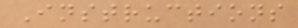Instructions
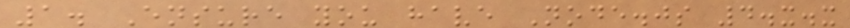1. Ensure you have Node.js 4.x.x
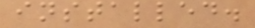installed.
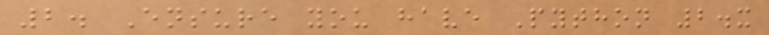2. Ensure you have Python 2.x
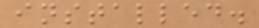installed.
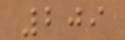209
